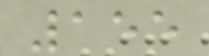155
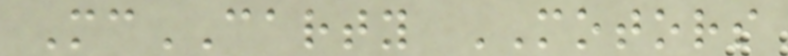McCARTY MOTORS
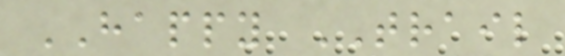HAPPY TRAIL
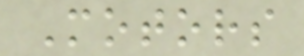Motors
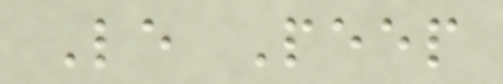Le Peep
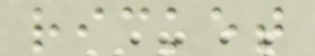ricket
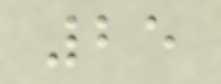25
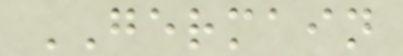GERMAIN
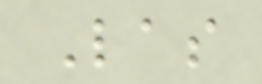Las
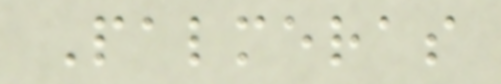Palmeras
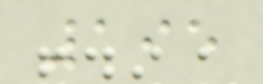195
